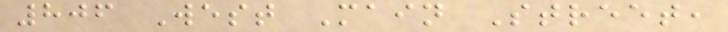806 West Main Street,
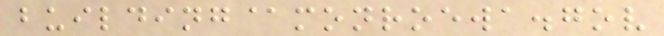building@monroewa.gov
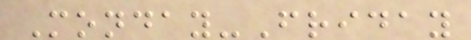Monday-Friday
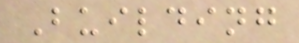Building
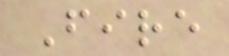Fire
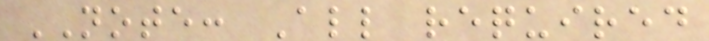NOTE: All required
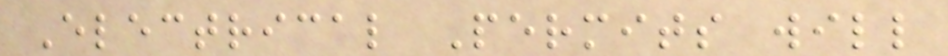Electrical Permits will
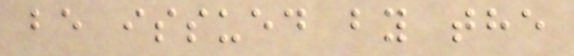be issued by the
